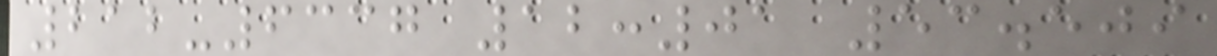212-6337 12:01 53.509
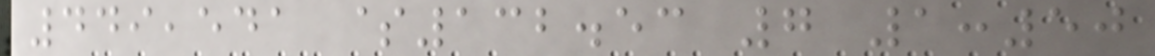449,541 $132.53 7 1:50
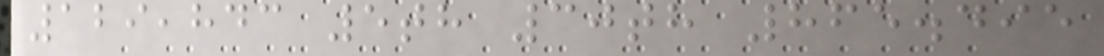129,843 5th 30th 865.495
